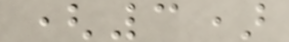(3)
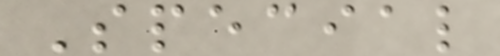Special
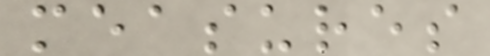measures
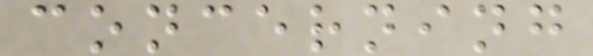concerning
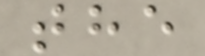the
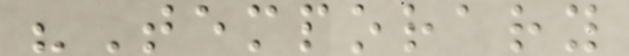"Temporary
